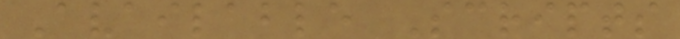Available Scripts
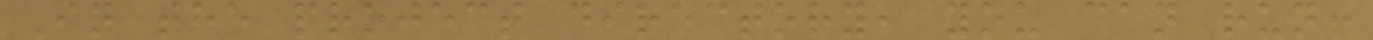In the project directory, you can run:
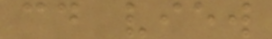cd view
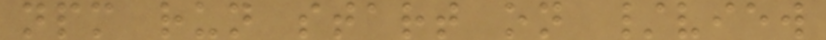npm run start on /view
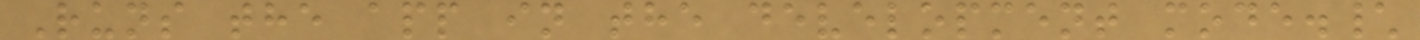Runs the app in the development mode.\
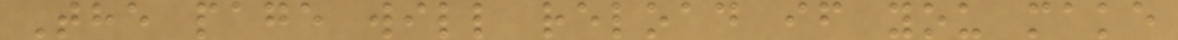The page will reload if you make
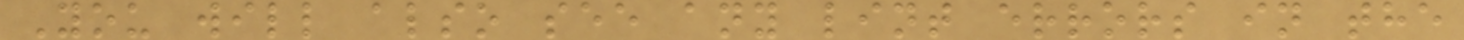You will also see any lint errors in the
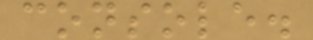console.
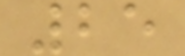25
